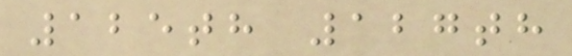125th 127th
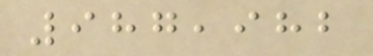987,982
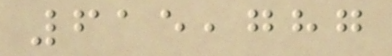615,787
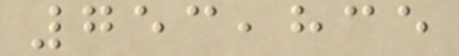753,835
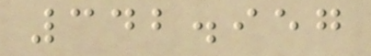342.957
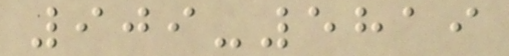909-5819
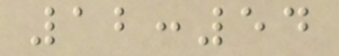12:54
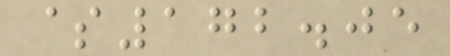$172.05
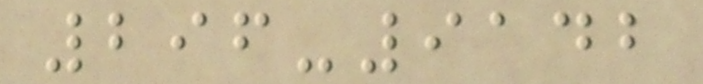296-9142
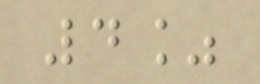4%
